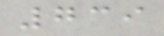739
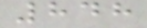848
